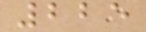225
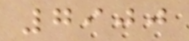7900
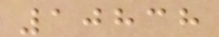10838
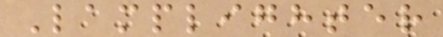Lamplighter
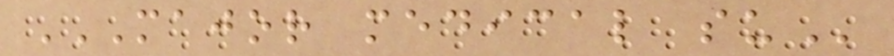MAJOR MEDICAL SU
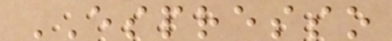ESPRESSO
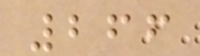266
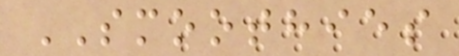SMOOTHIES
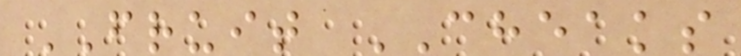FRUIT CHEAKS
